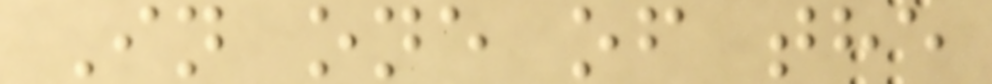In one of the
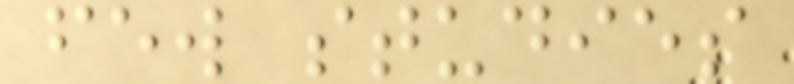few studies
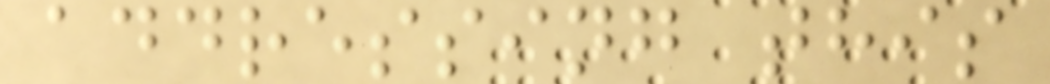addressing this
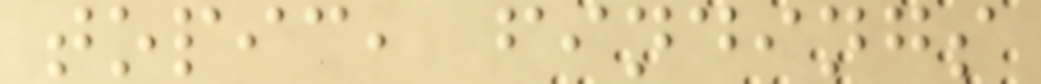topic, findings
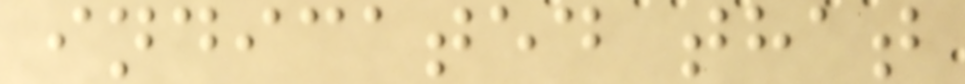indicated that
